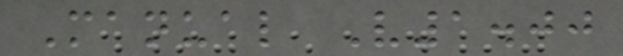Manual V1.00
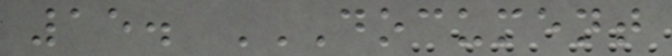15. DOCUMENT
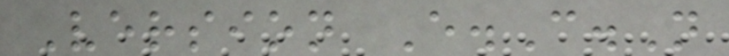Version E.C.N
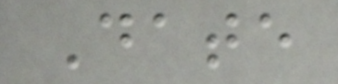Date
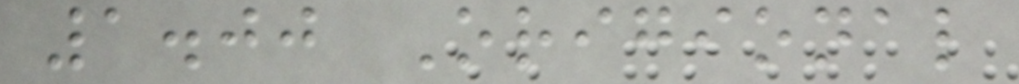1.00 Origional
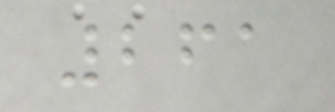261
